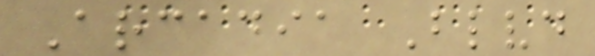Arcadia Blvd
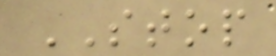STOP
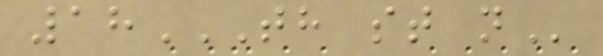18TH ST N
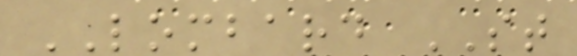LOMBARD ST
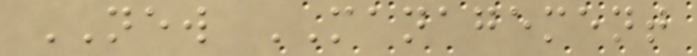NEW MANAGEMENT
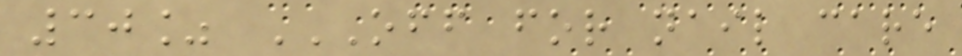30% OFF FOR NAIL CARE
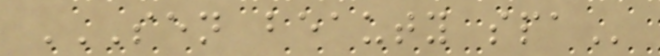SEN BEAUTY SPA
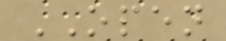OPEN
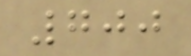700
